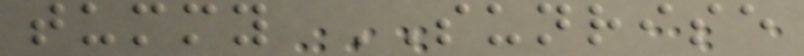tummy SUNRISE
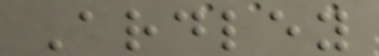Ardley
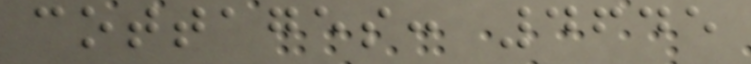cottages: 4645
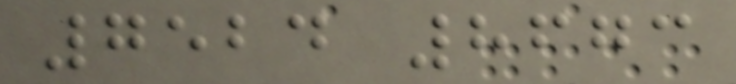7524 8673
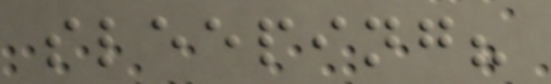sleeping?
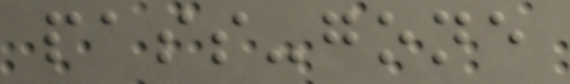pass-gone
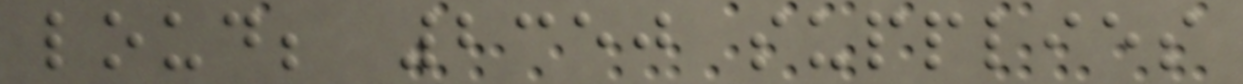loud; 2350 supplies
